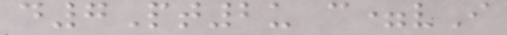d7Pt2u c=vI
